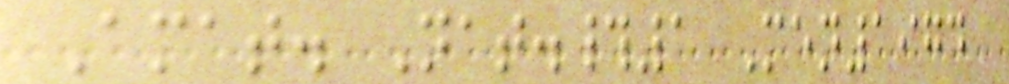Amat. Nat.#1 Men1974
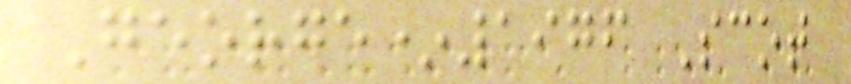George*1976 Scot
